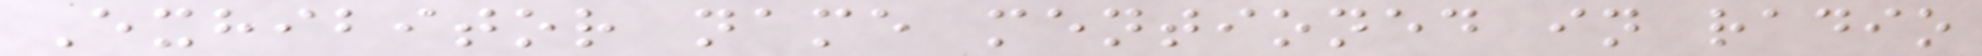Exhibitor name mentioned in radio
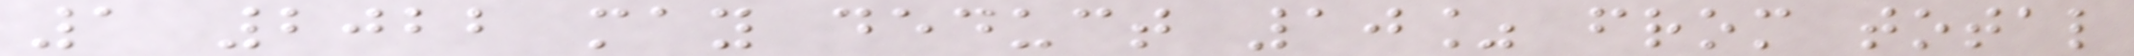1 2022 may deduct 10% from total
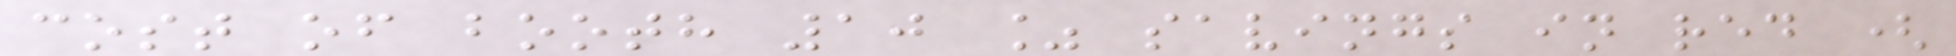cost of booth 10 % savings in red (
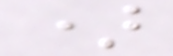)
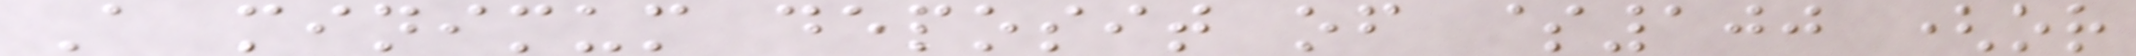A minimum deposit of $100 (or
